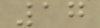17
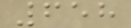658
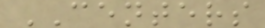CENTERS
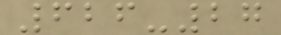626-27
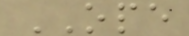OPE
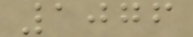1076
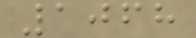1068
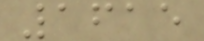1615
